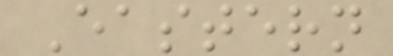Eastern
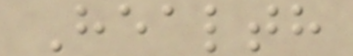Health
